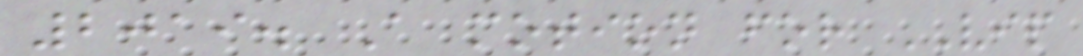2019. A motion for VIP
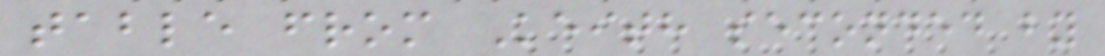table from Keith seconded by
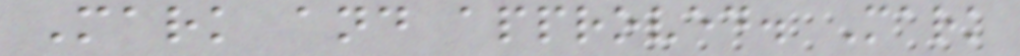Mark and approved. Mark
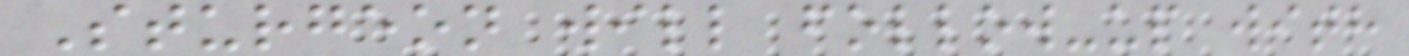Sturgeon will follow-up with
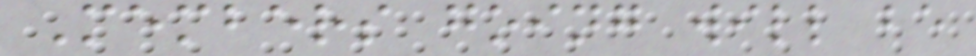Members going will be
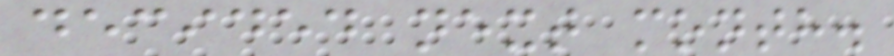decided next month.
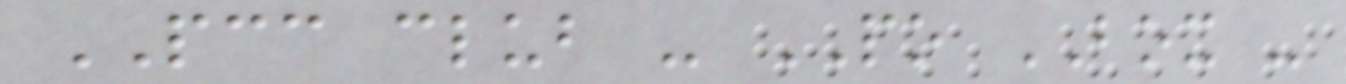PCC club - PO BOX -
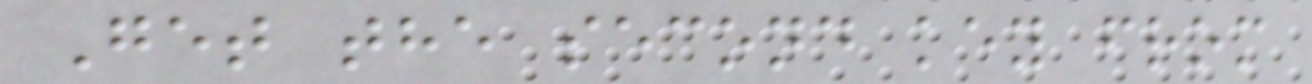Get the second key from
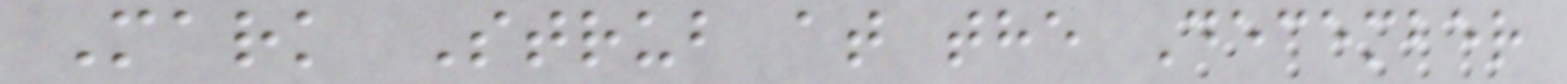Mark Strub at the December
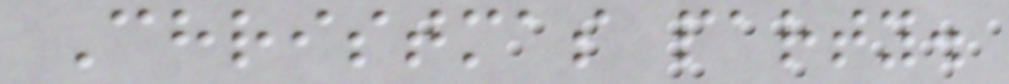Christmas party.
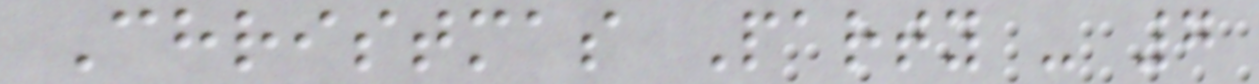Christmas Party - 7
